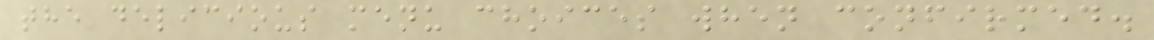the delicious menu choices when confirmed.
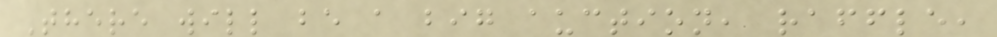There will be a big auction, raffle,
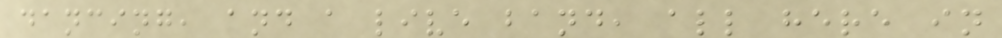dancing, and a live band, all here in
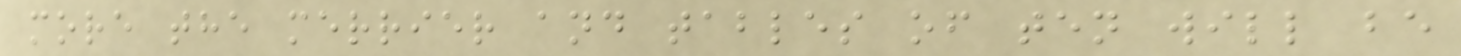more the merrier and tables of ten will be
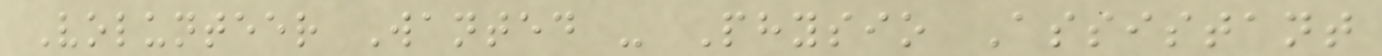Volunteer Wanted - Physio Assistant
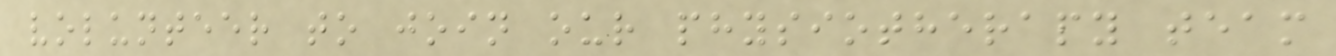volunteer to join our physiotherapy team
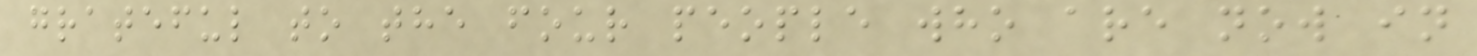grateful to the four people who are now in
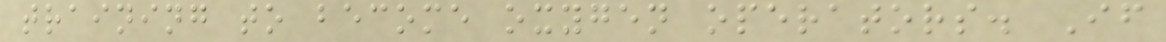training to become oxygen operators. If
